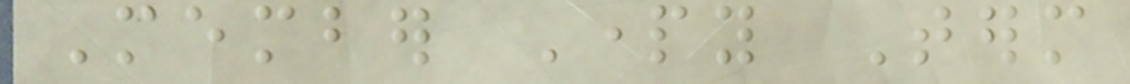Member Party Term
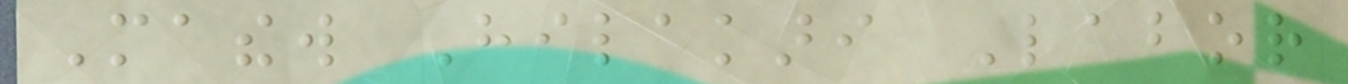Mathew Hilakari Labor
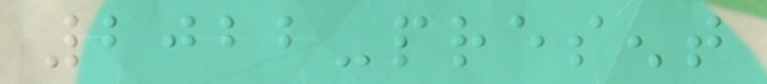2022-present
